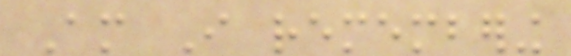Am I remembering
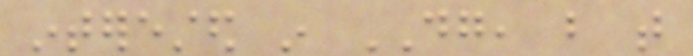interested in DG, but that
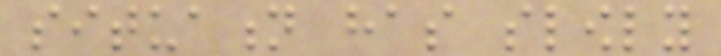situation has slowly
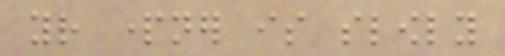your partner is slowly
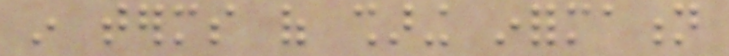in terms of sharing information
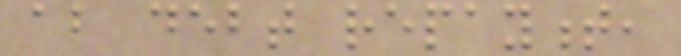about debt repayment,
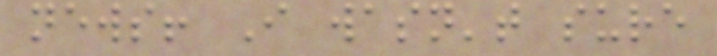news! I wasn't sure
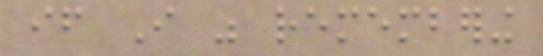if I was remembering
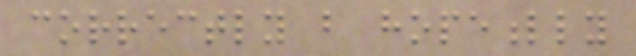correctly but hopefully
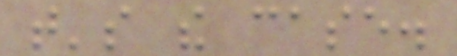that's the case.
